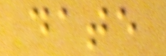date
